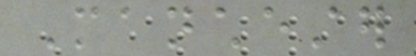Manchester
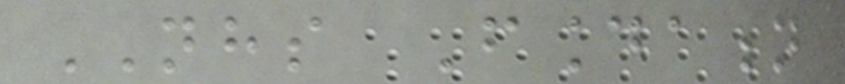NHS Foundation
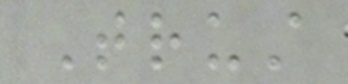Trust
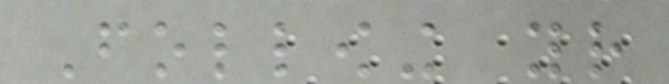Following your
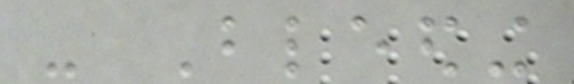- Bleeding
